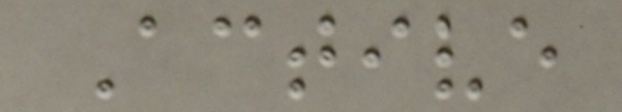Active
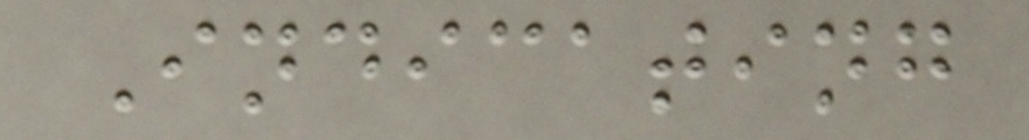Indicating
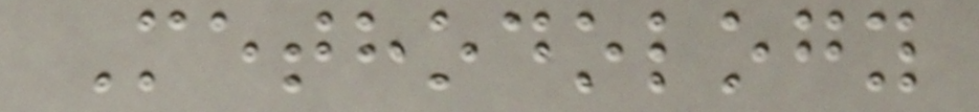Methodology
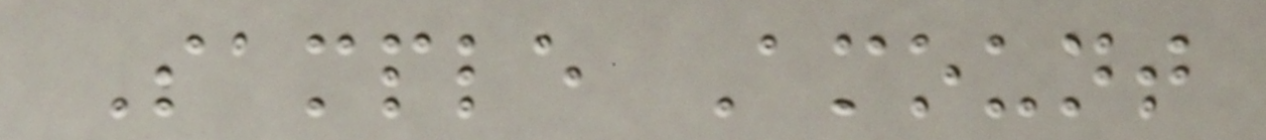Sample Amount
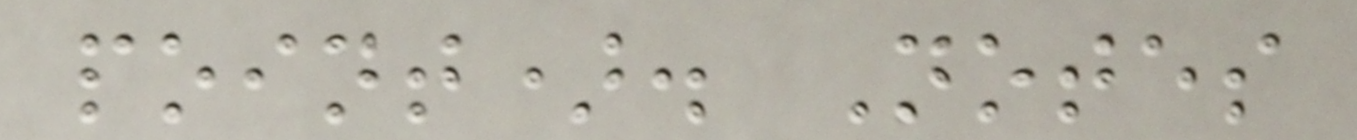point). Notes
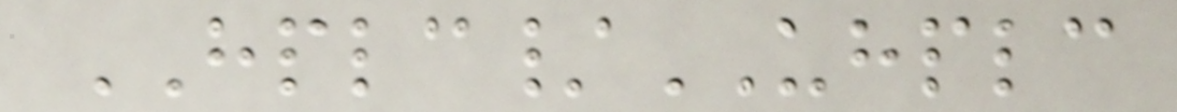HPLC/UHPLC
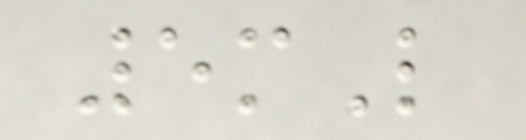5mL
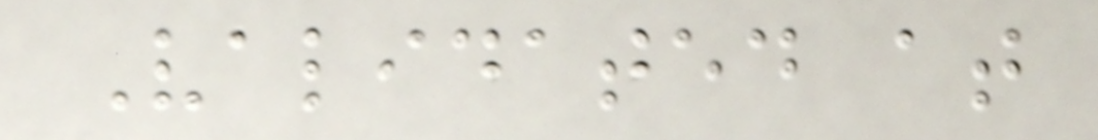Validated at
